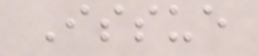Issue
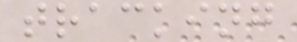tracking
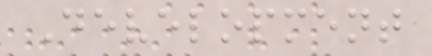Development
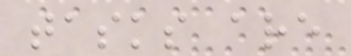tasks are
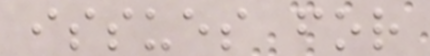issues for
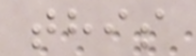this
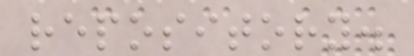repository.
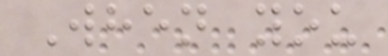When you
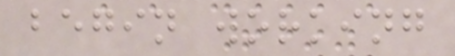begin working
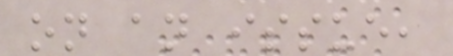on an issue,
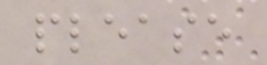please
